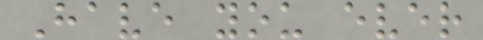Have you ever
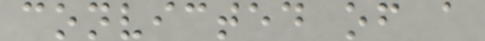convicted of a
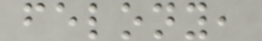felony,
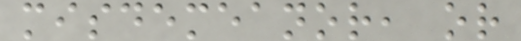misdemeanor, or
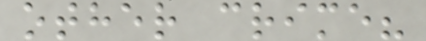other crime?
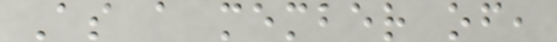As a member of,
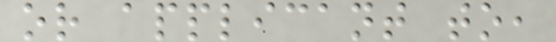or applicant to,
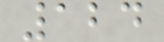124
